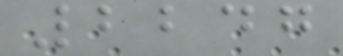2247
